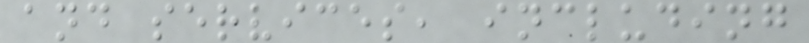and services, including
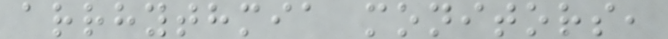arrhythmia monitors,
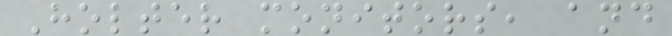Holter monitors, and
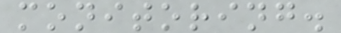monitoring.
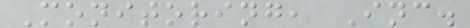Monitoring, Inc.
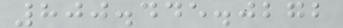800.445.0272
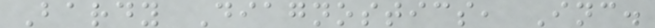Bardy Diagnostics, Inc.
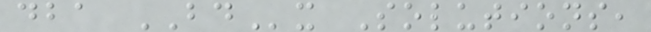dba BDx Solutions,
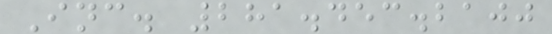Inc. 281.453.2100
